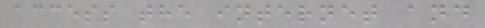access the internet and
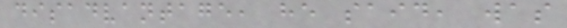disadvantage, he said, was
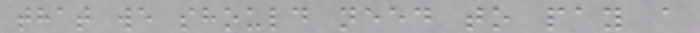that we should need to pay a
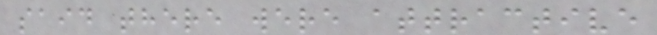said there were attractive
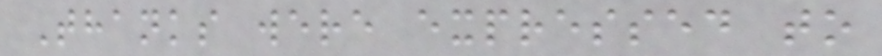Thanks were expressed to
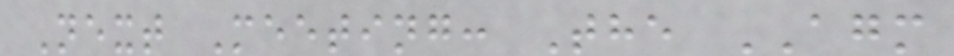Next Meeting: The AGM
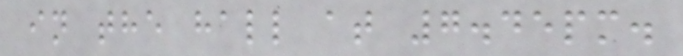in the hall at 7.45pm.
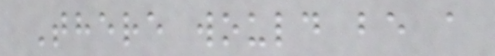There would be a
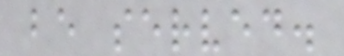be served.
